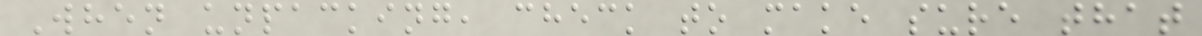When unpacking, check to make sure that
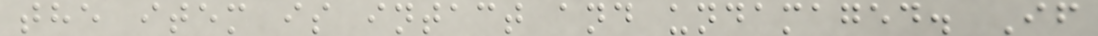the item is intact and undamaged. If
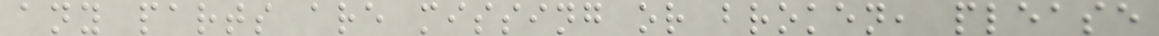any parts are missing or broken, please
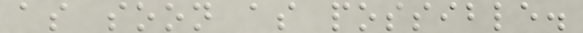as soon as possible.
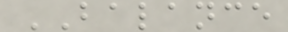BALANCE
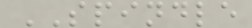SPINDLE
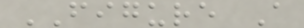FIGURE A
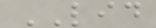LID
